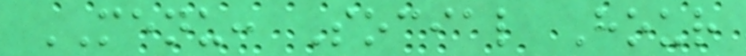MENU: Social Hour
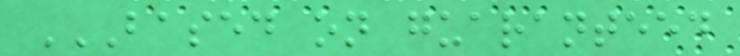BASED ON GUARANTEED
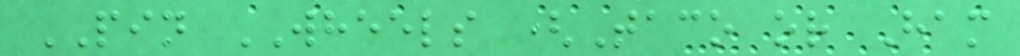PIN WHEELS (Taco or Ham
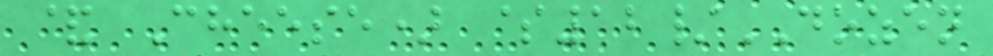& Cheese) $12/DOZEN
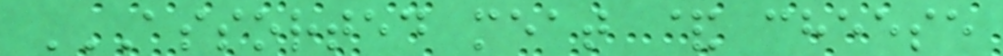ASSORTED MEAT & CHEESE
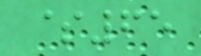$65
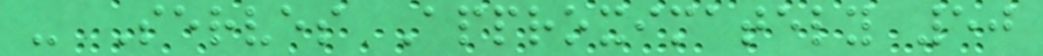- Serves Approximately 50
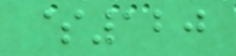$120
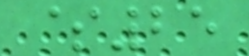$25
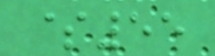$55
